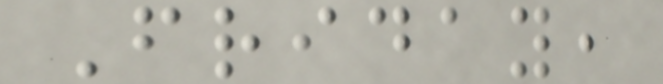Friday,
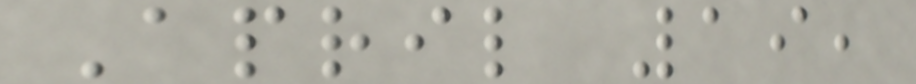April 19,
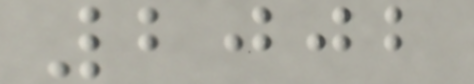2002
